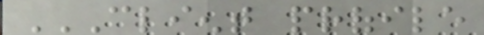CLIENT PROFILE
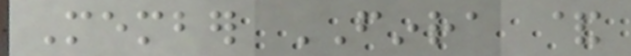Member FINRA &
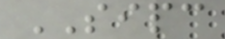SIPC
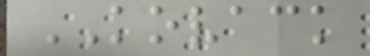KOVACK
